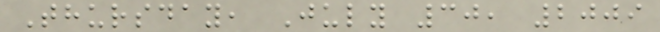Thursday, July 30, 2009
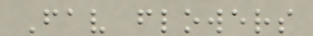Fav flowers
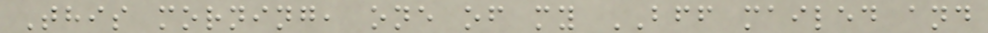This morning, one of my BFF mailed and
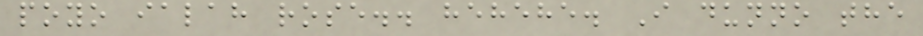poyo ialah rose.. hehehe. I dunno the
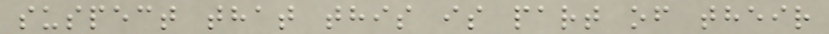suspect that this is part of their
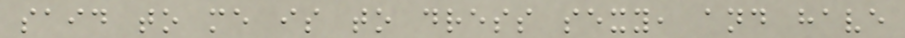said to me is to dress sexy, and have
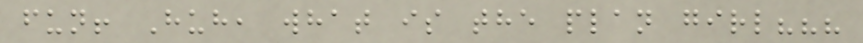fun! Huh, what is the plan girl???
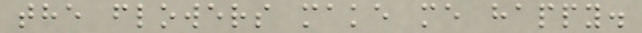the flowers make me happy.
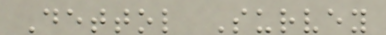Dettol Survey
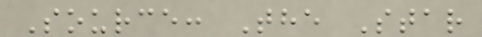Source: The Star
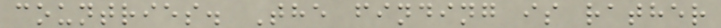countries. The finding is rather
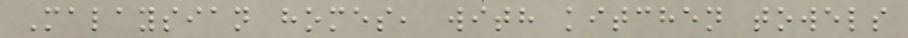Malaysian homes, with kitchen towels
